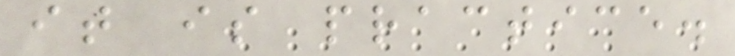it is practice.
